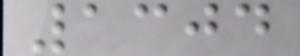1304
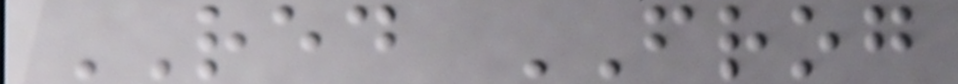RED FROG
